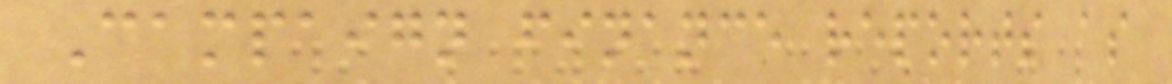Campaign finance reports as
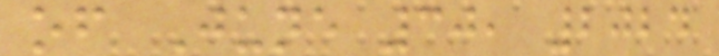of June 30, 2024
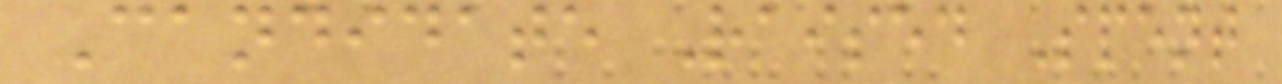Candidate Raised Spent
